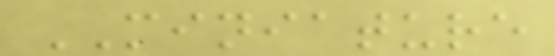MINIATURE
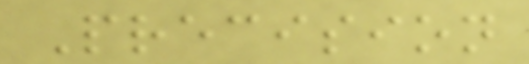Precision
